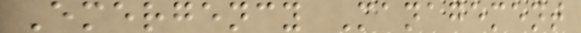Emergency Management
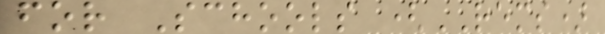for Schools (REMS)
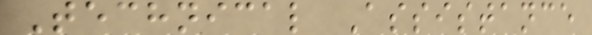Technical Assistance
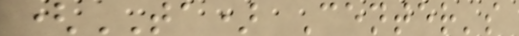(TA) Center's
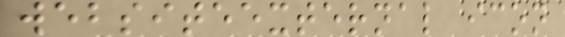websiteexternal icon
